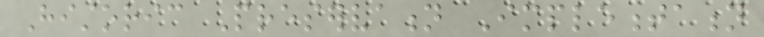Historic Preservation Implementation
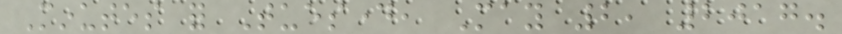Minutes for Tuesday, May 2, 2017.
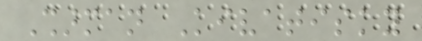Sharman Kivatisky
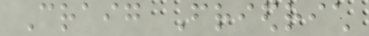Craig Friedrich
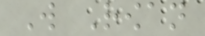Will Rowan
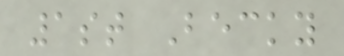1st Becky
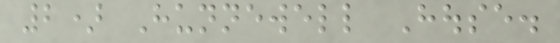2) Hunnewell House.
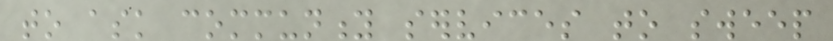to ask community services to sweep
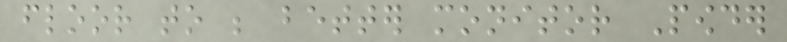floor to be better monitor Powder
